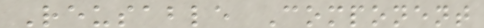Reusable Component
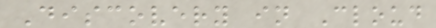Discovery in Cloud
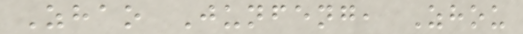Zhao Junfeng, Zhou
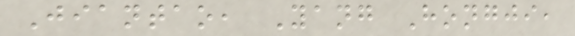Jiantao, Yang Hongji,
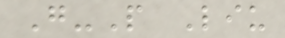G-P Liu
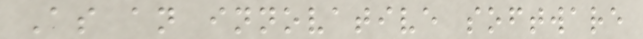As an innovative software
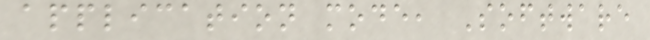application mode, Software
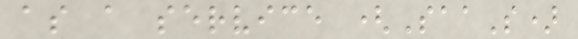as a service (SaaS)
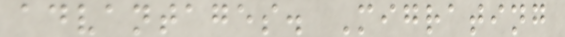advantages. Migrating
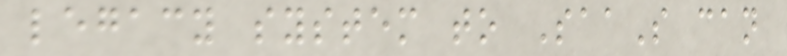legacy system to SaaS can
